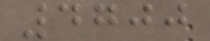4700
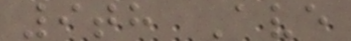9th Ave
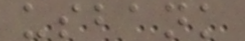usbank
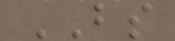BS
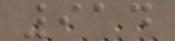914
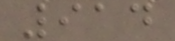914
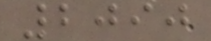2090
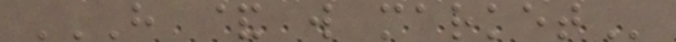H & W MARKET
